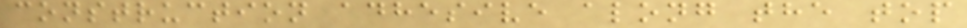construction adhesive along the top
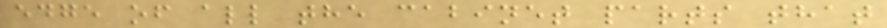edge of all the cabinet parts that
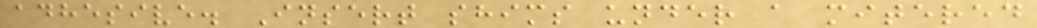adhesive. Insert shims under a mitered
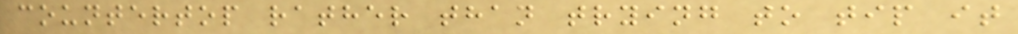countertop rather than trying to tip it
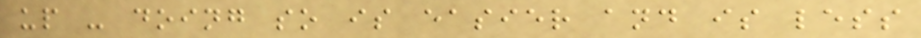up - doing so is easier and is less
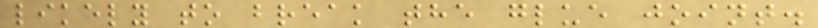likely to break the glue joint.
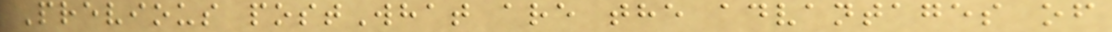Previous postWhat are the advantages of
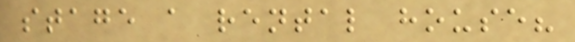stage a rental house?
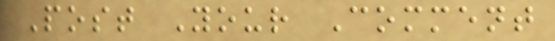Post Your Comment
